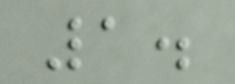1.
